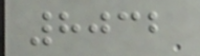8032
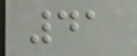41
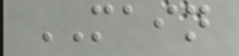MAIN
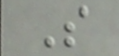S
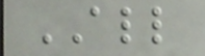ALL
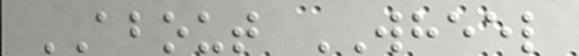ABOUT WHEEL
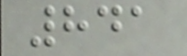841
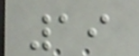19
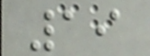19
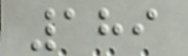189
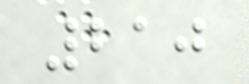210
